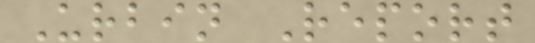Urbin Report
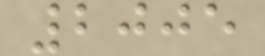2005
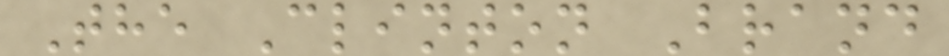The Clinton Brand
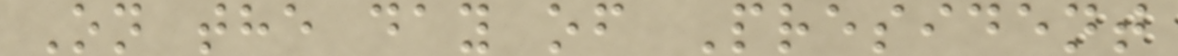On the day of President
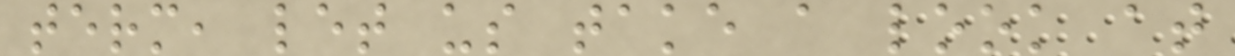term, let us take a look at
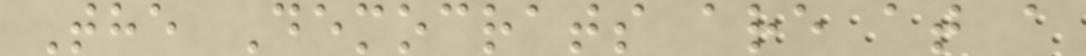The Democrats are at a
